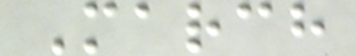March
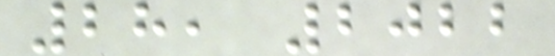28, 2022
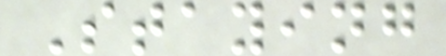Staying
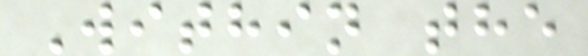Within the
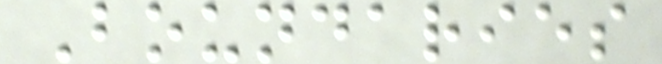Boundaries
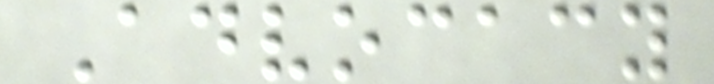Advocacy
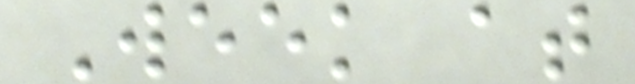Week at
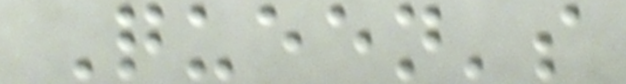Queen's
